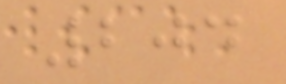204
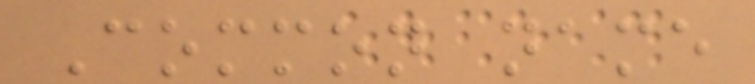Common name
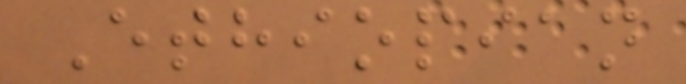Ethiopian
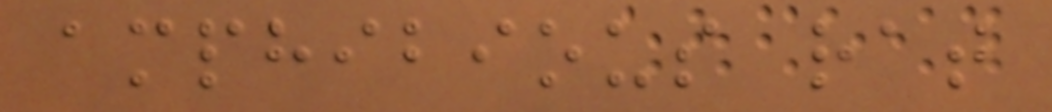amphibious rat
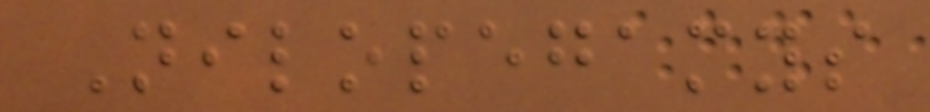Nilopegamys
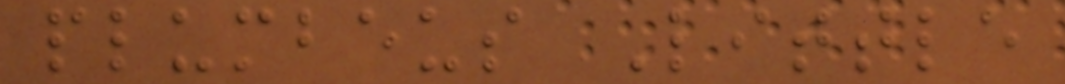plumbeus Little
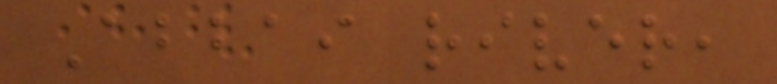Abbai river,
